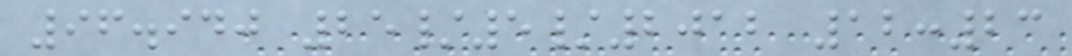96.940 25/5/2012 12:23
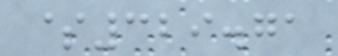$329.71
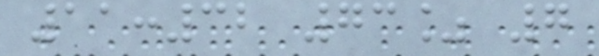11:32 73% 7
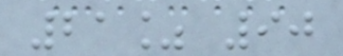21% 90
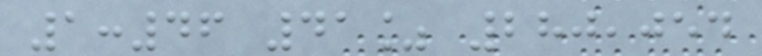1:46 41% 280,054
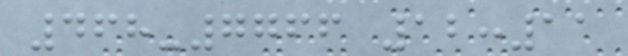468-7766 12:11
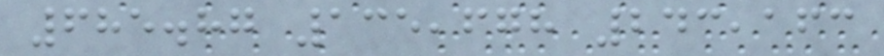685.87 135,678 243,163
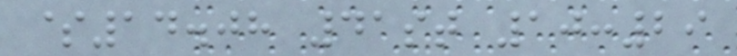$14.08 41st 10:29
